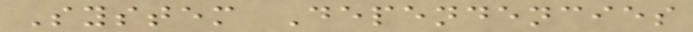System Dependencies
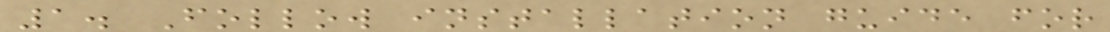1. Follow installation guide for
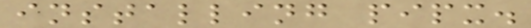installing pipx.
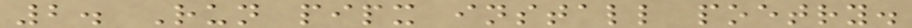2. Run pipx install poetry.
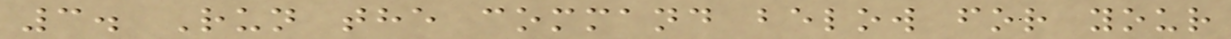3. Run the command below for your
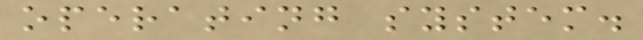operating system.
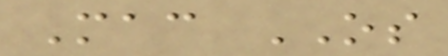Mac OS
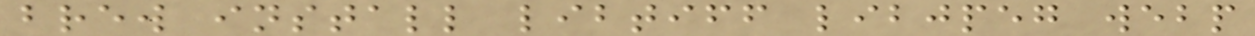brew install libtiff libjpeg webp
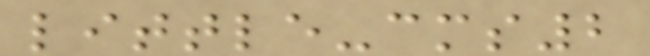little-cms2
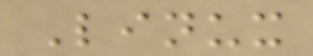Linux
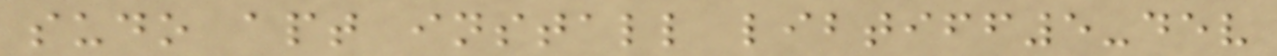sudo apt install libtiff5-dev
